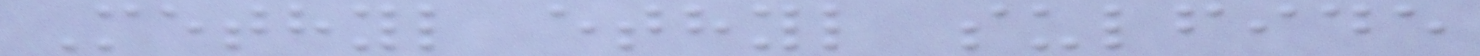Methyl ethyl sulfide
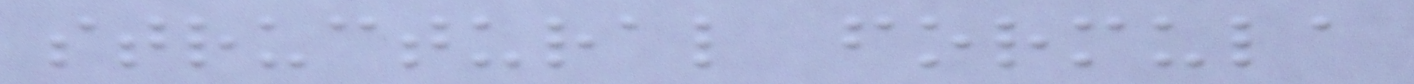structural formula
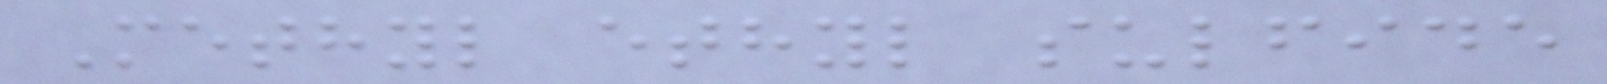Methyl ethyl sulfide
